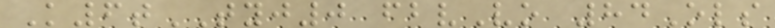K6tTYJ0 fbvVo 84Ols
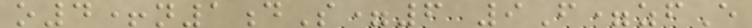o4+n1dS=6 9F=zfE
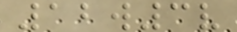12w3v
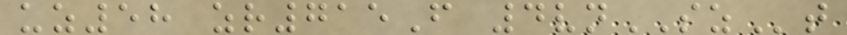uz58 zr715F 4vnSZt
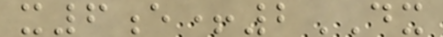x6e+2DX
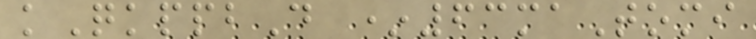kQkppbD *63maTomi
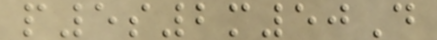p5s2m50D
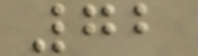72
